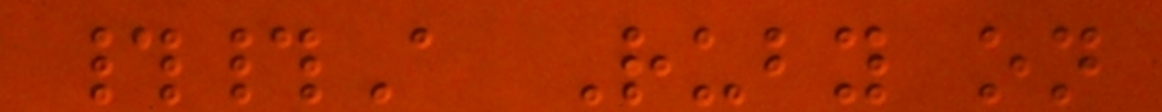##A Ruby on
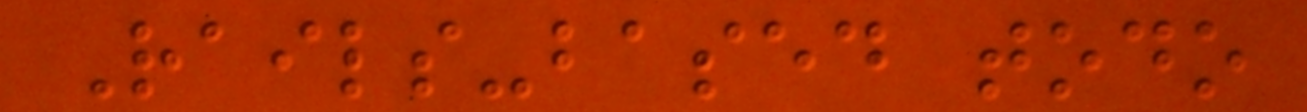Rails-based todo
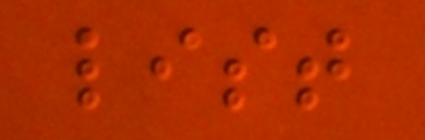list
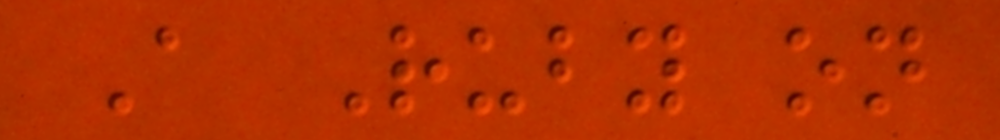A Ruby on
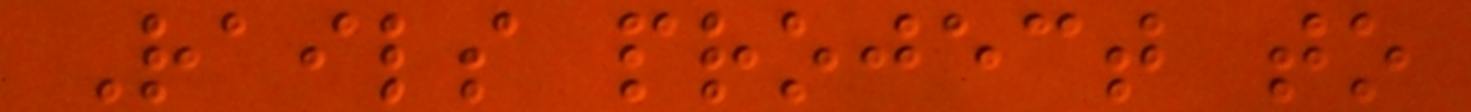Rails project to
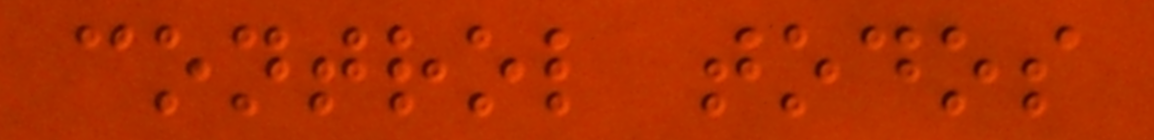control todos
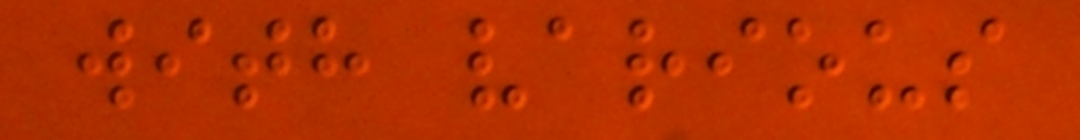with various
